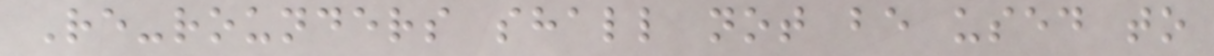Re-rounders shall not be used to
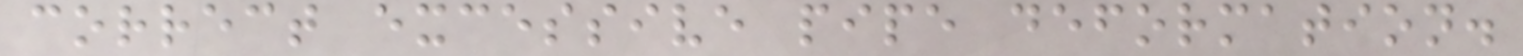correct excessive pipe deformation.
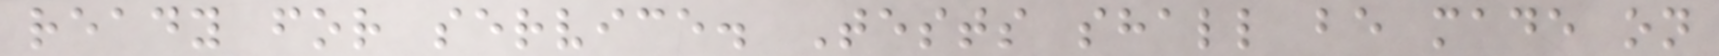ready for service. Tests shall be made on
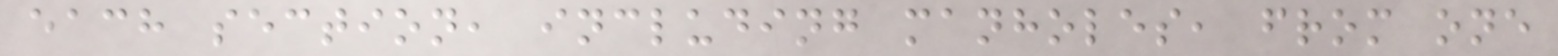each section, including manholes, from one
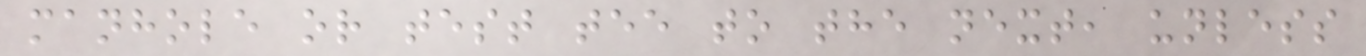manhole or test tee to the next, unless
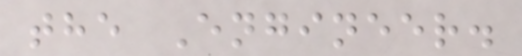the Engineer.
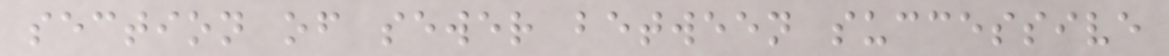section of sewer between successive
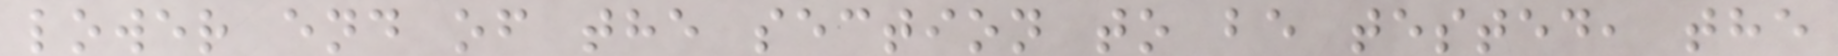lower end of the section to be tested, the
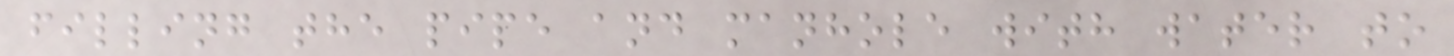filling the pipe and manhole with water to
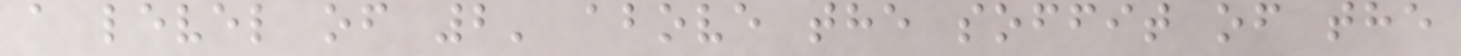a level of 2' above the soffit of the
